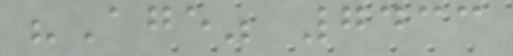"Age" 7433
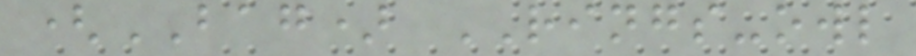(BAG) RINGS-owl
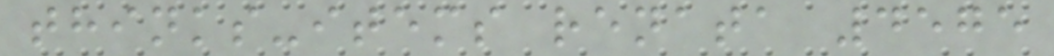thinks-items renata 4575
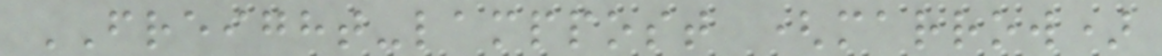FREIGHT-lamppost (marrow)
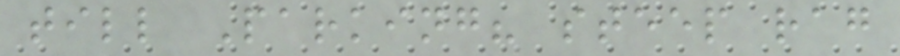till Parking? steep rag
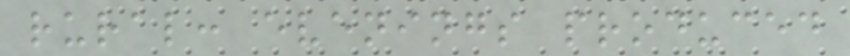rural: evenings produced
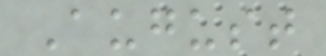August
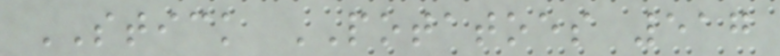STICK POTATOES 517
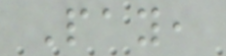Pay,
